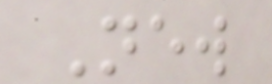New
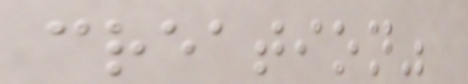creation"
